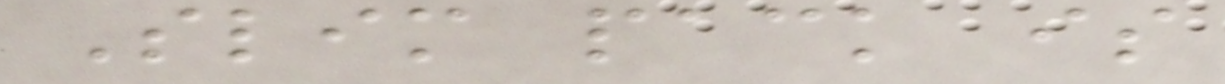Slim pack is
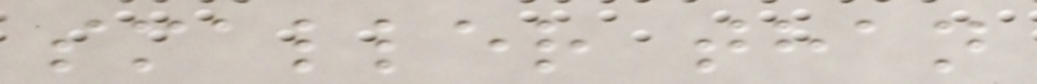smaller than
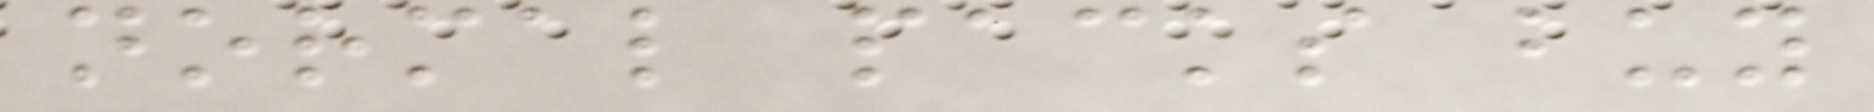normal packs buy
